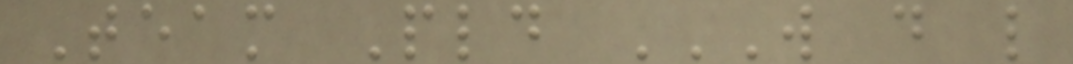Team Pld W D L
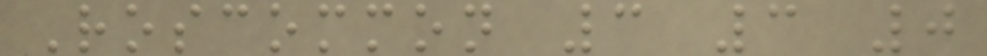Roscommon 3 3 0
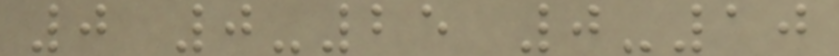0 0-25 0-10
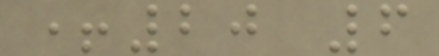+20 6
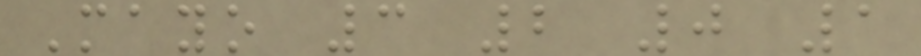Mayo 3 2 0 1
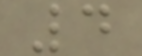4
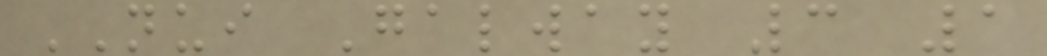NUI Galway 3 1
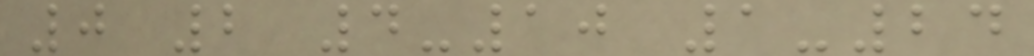0 2 4-10 1-24
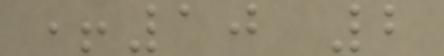+10 2
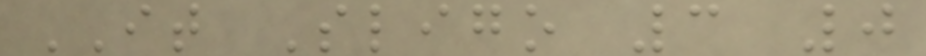IT Sligo 3 0
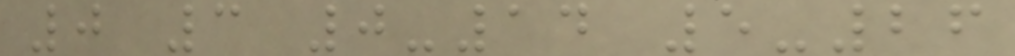0 3 0-14 5-26
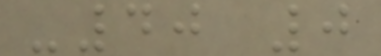-40 0
